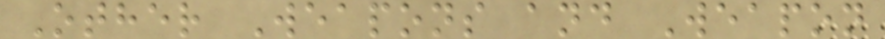Other Weapons and Weapon
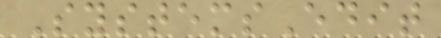SystemsEdit
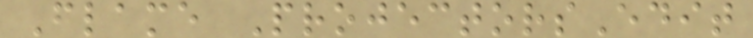Flame ProjectorsEdit
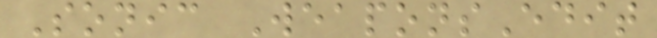Sonic WeaponsEdit
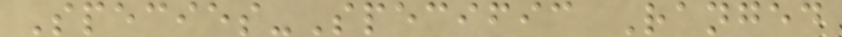Species-Specific Ranged
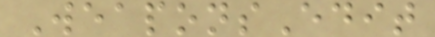WeaponsEdit
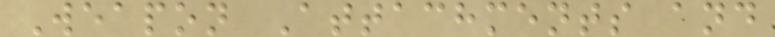Weapon Attachments and
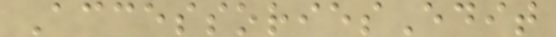AccessoriesEdit
